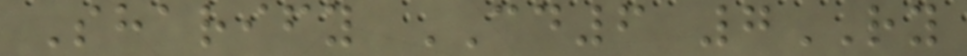Sharify CD6 7RY
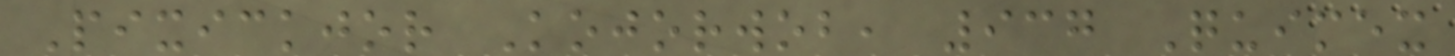Pixickjor Kojorwob, 937 Quimex
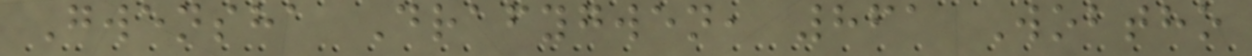Gwensha Drafygwen, 861 Wobtho
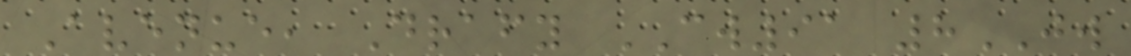Avenue, Drafy CW91 8JW
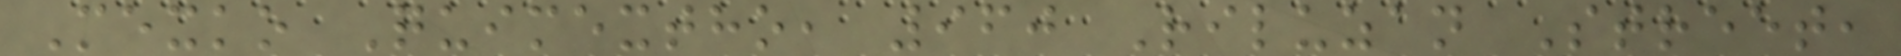Mexko Quimextho, 960 Riluzan Street,
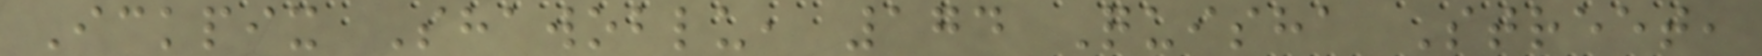Ickpix Shawoblu, 174 Quisha Street,
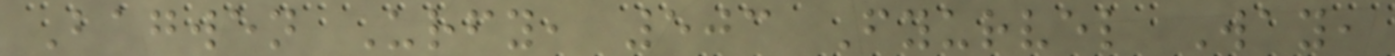Bagwen Urfy, 503 Fyurvel Way,
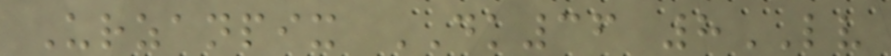Urzanpix DK36 8LV
